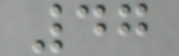47
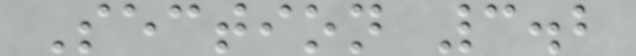Section 3.2
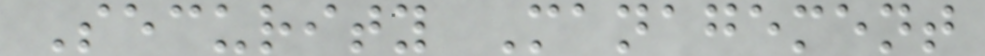Security Management
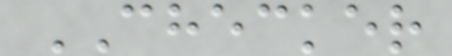CHECKER
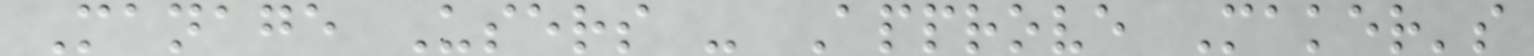Manage Users - Approve Maker's
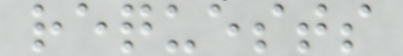requests
